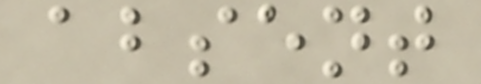absent
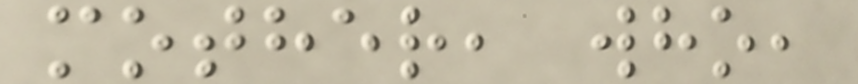mother, who,
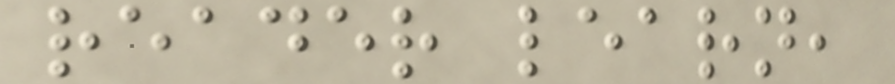reader learn,
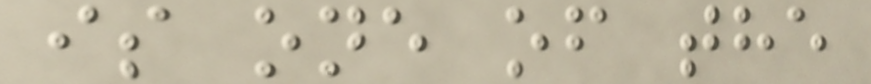is one of the
